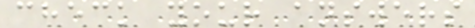check your answers
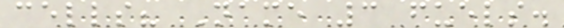cells? Name 3 fuels.
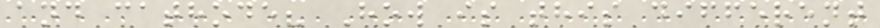and cathode? How is this different
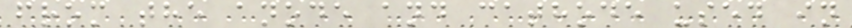from the anode and cathode used in
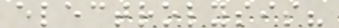electrolysis?
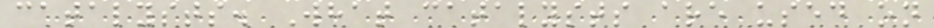catalysts. What catalysts are used on
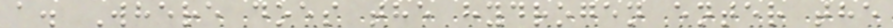a. Where does the hydrogen enter the
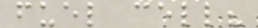fuel cell?
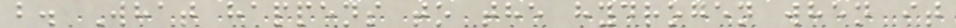b. What happens to the hydrogen when it
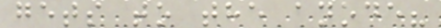gets to the anode?
